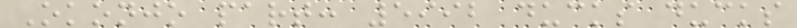Okonjo part: 5992 ducks ducks
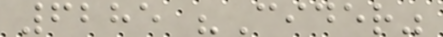6285 "Cider"
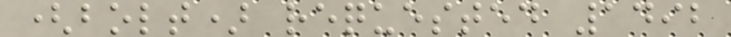(bolt) requested 1492
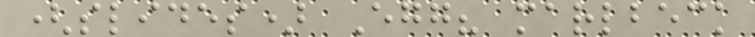(slides) Egg? marlbeck
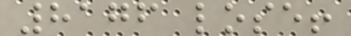8176 lose!
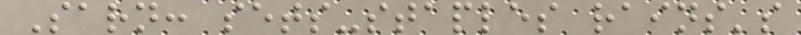Sarn: sets-staples rains's
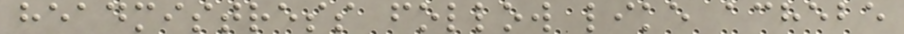headmistress follow like achebe
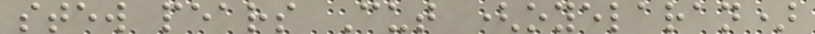stew pears Cut (oyelaran)
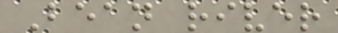Bean river
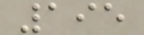195
